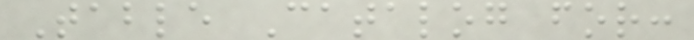Table Catalog for:
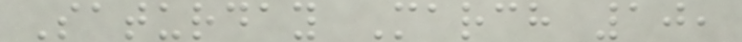Saturday March 10,
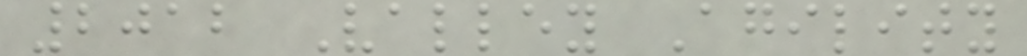2012 Valley Agility
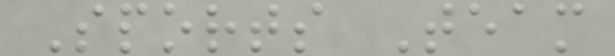Sports Team
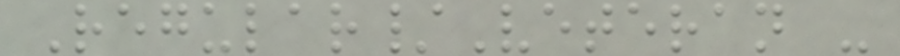Regular/Veteran -
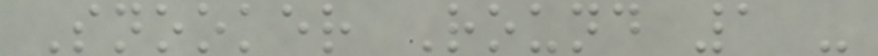Snooker Round 1 -
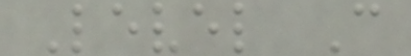Level C
